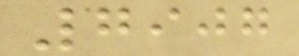7907
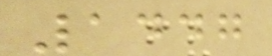1447
